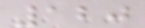120
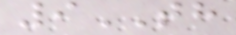9TH
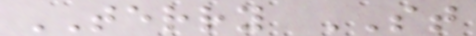TERRY ST
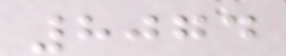8074
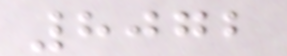8072
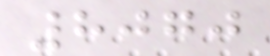8070
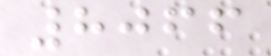8066
